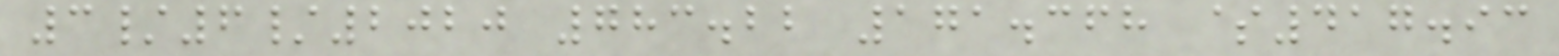3/6/2020 783.22 171.368 $417.93
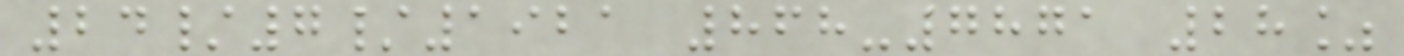24/7/1921 868-7871 28%
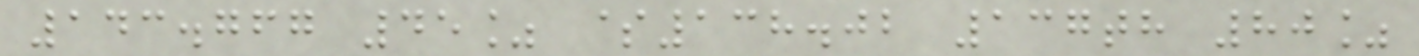143.767 45% $138.02 137th 80%
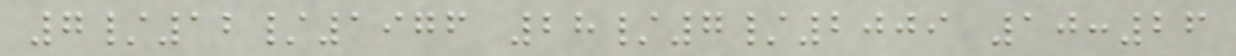7/12/1976 28/7/2009 10:26
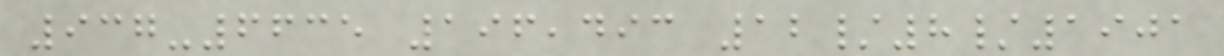937-6635 196,493 12/8/1901
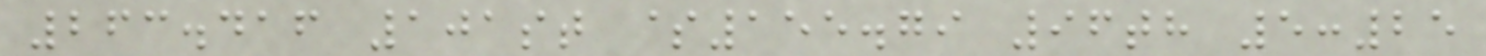263.416 101st $155.79 96th 5:25
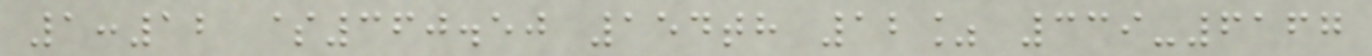1:12 $360.50 154th 12% 339-6167
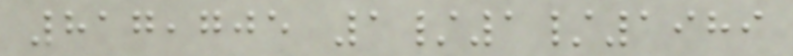817,705 1/1/1989
